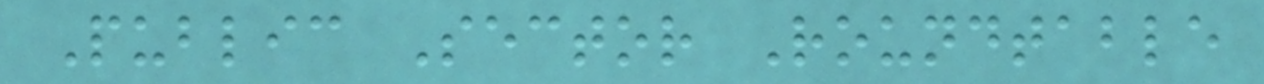Public Sector Roundtable
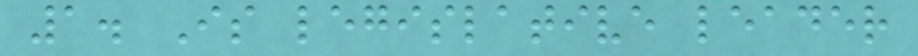1. Is legislative leader
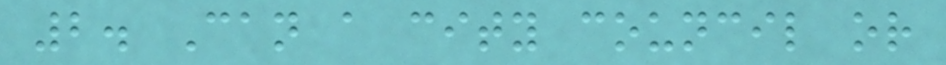2. Can a city council or
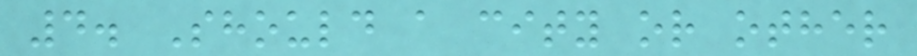4. Should a city or other
